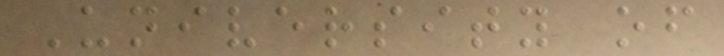University of
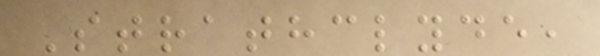Strathclyde,
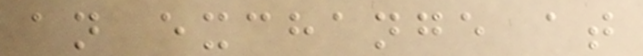an exchange at
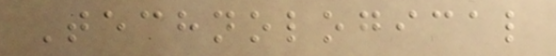Technological
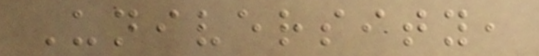University,
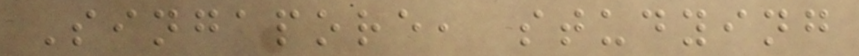Singapore, studying
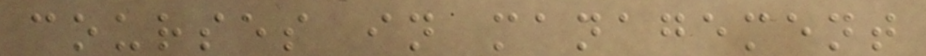courses in management
